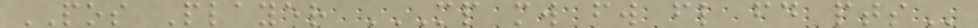POS Player MP MW FW FL FD PTS
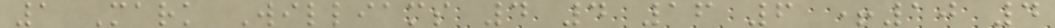1 Mark Williams 4 4 16 6 +10 4
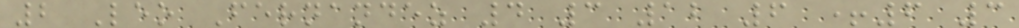2 Leo Fernandez 4 3 12 6 +6 3
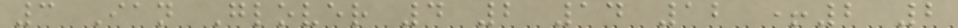3 Ian Glover 4 2 14 12 +2 2
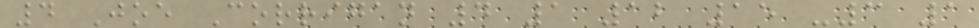4 Joe Corrigan 4 1 12 15 -3 1
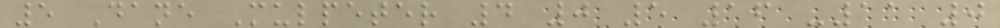5 Dane Mulpeter 4 0 5 16 -11 0
